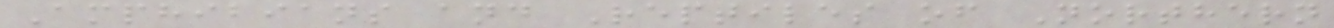Amphibians and Reptiles of Northern
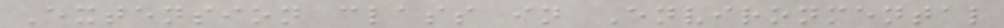Extension class in Environmental
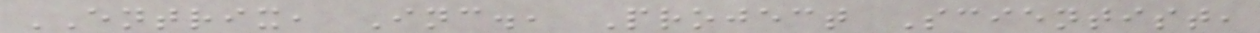ENTRIX, Inc., Project Scientist,
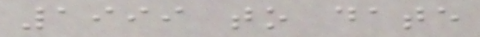1999 to date
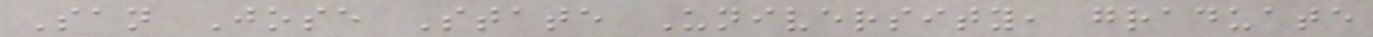San Jose State University, graduate
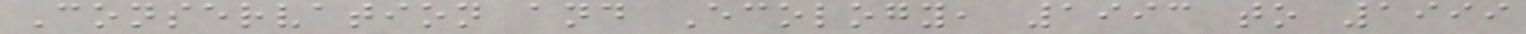Conservation and Ecology, 1993 to 1999
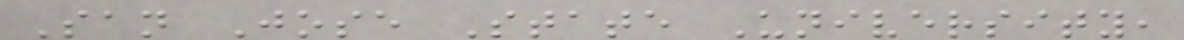San Jose State University,
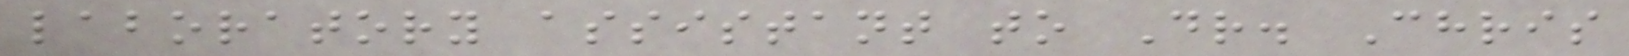laboratory assistant to Dr. Chris
